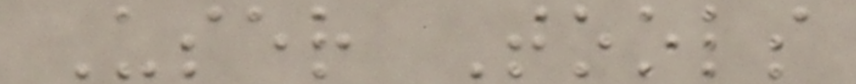User Tools
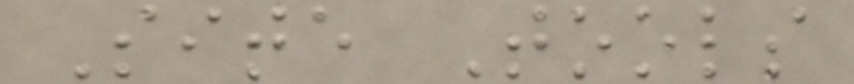Site Tools
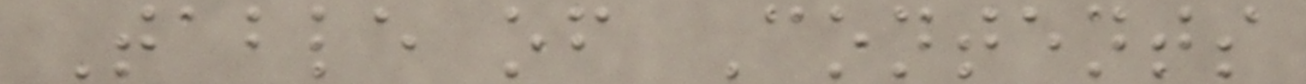Table of Contents
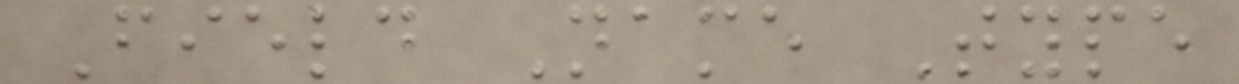Field Name Type
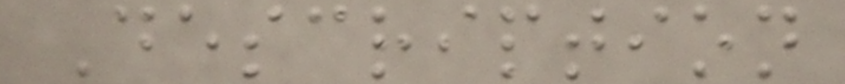Description
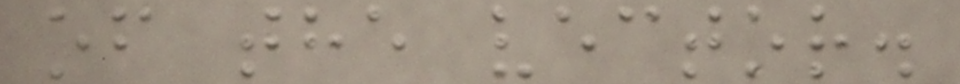of the vector.
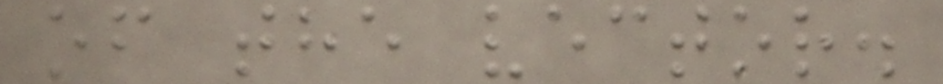of the vector.
